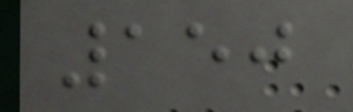150
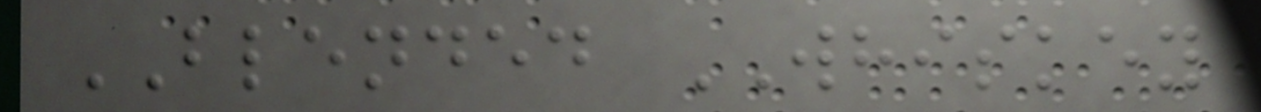BLENDED WHISKEY
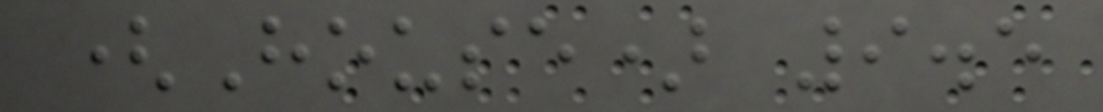(House) 9.5
